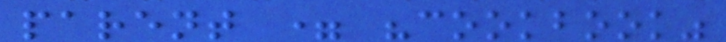parent = "cookbook"
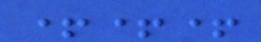+++
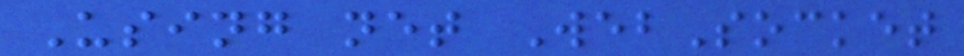Using net WebSocket
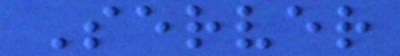Server
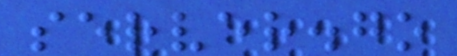server.go
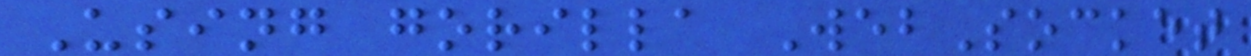Using gorilla WebSocket
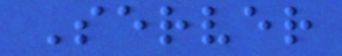Server
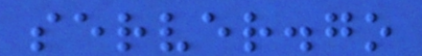server.go
